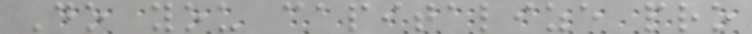Do you capitalize pro
